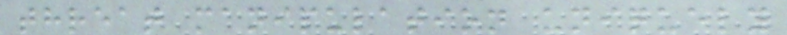threat manipulation uniquely
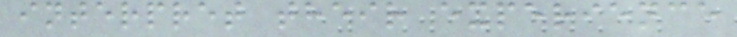interpret their experience
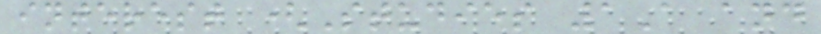interest (Studies 1A and
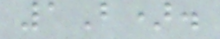1B).
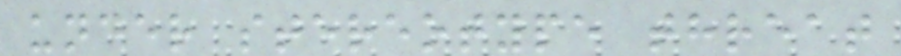under stereotype threat
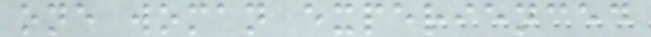one woman experienced
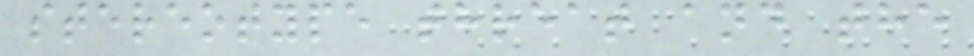stereotype threat and the
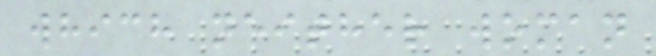which neither woman
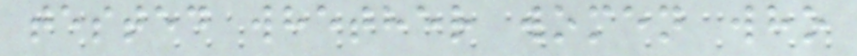tested whether women who
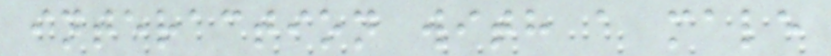interaction with a male
